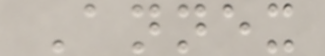Annex
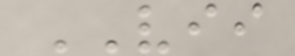VII
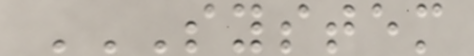SYSTEM
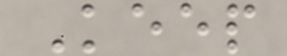Keep
